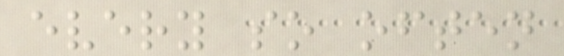every so often
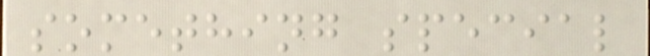something special
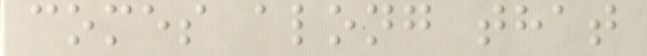comes along that
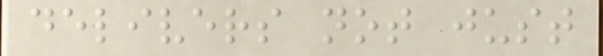delivers not just
